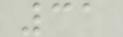31
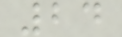24
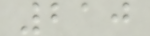210
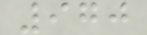970
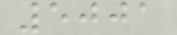5001
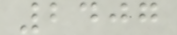2407
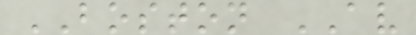BOSTON AV
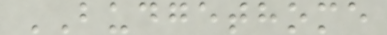BUDGETHOME
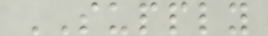SUPPLY
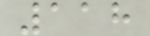118
